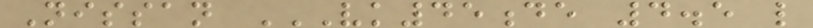Nissan VK45DE 4.5 L
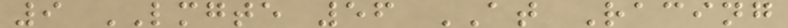9 LMGTE 56 AT Racing
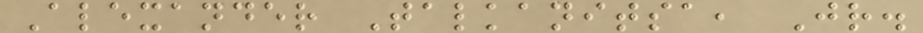Alexander Talkanitsa, Jr.
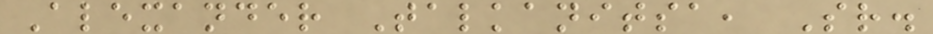Alexander Talkanitsa, Sr.
